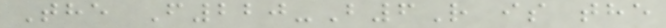The F220-B6R is the
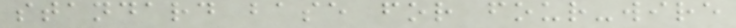standard base for four-wire
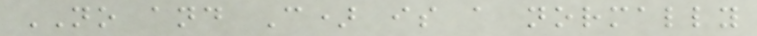NO and C) is a normally
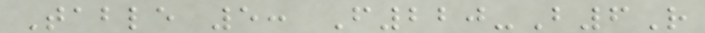Table 5: F220-B6R
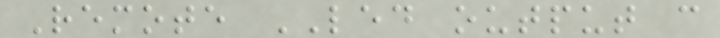Remote LED output c
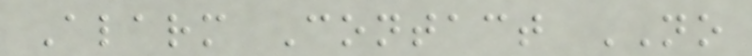Alarm Contact NO
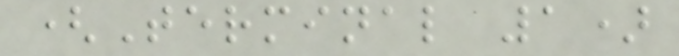(Terminal 1)
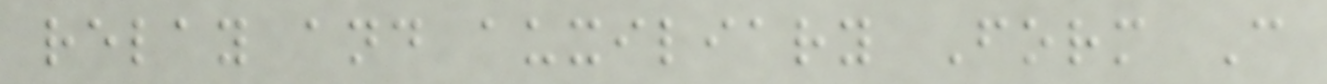relay and auxiliary Form C
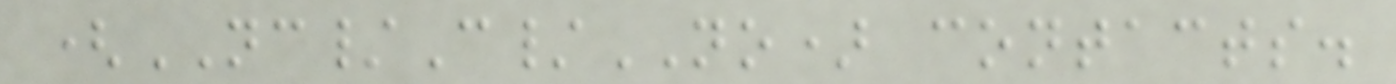(NC/C/NO) contacts.
